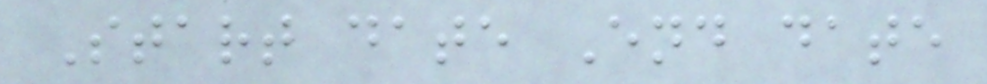Start date End date
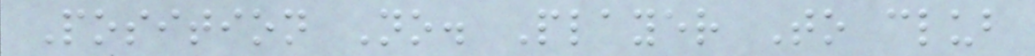Position No. Player To club
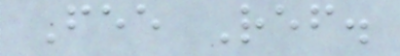Fee Ref.
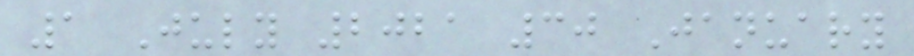1 July 2021 30 January
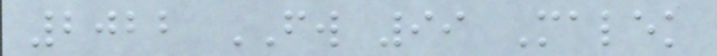2022 FW 99 Malek
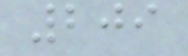209
